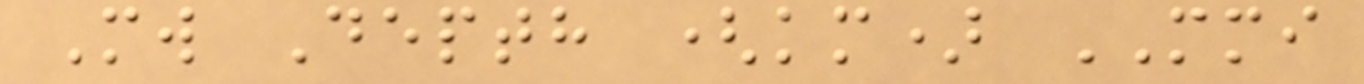Mw Depth (km) MMI
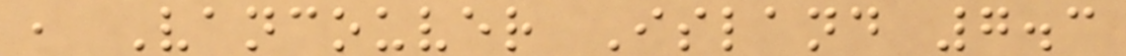, Vancouver Island 7.3
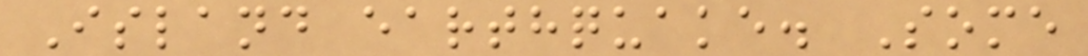Island earthquake. Some
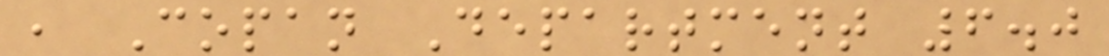, Copan Department 6.0
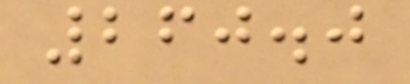260.0
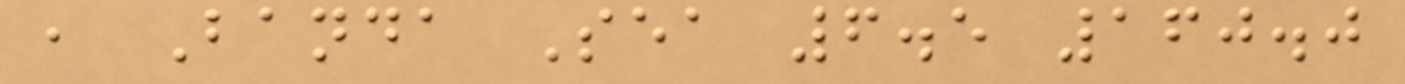, Banda Sea 6.5 160.0
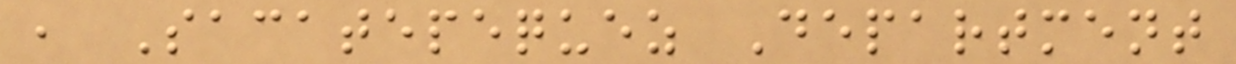, Sacatepequez Department
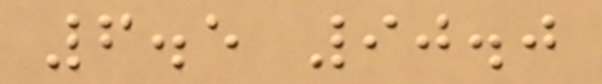6.5 90.0
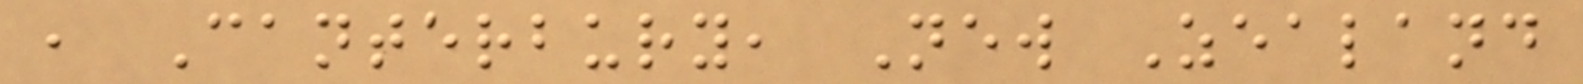, Canterbury, New Zealand
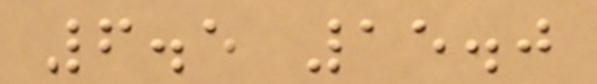6.5 15.0
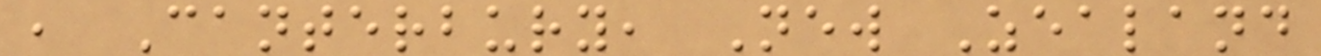, Canterbury, New Zealand
